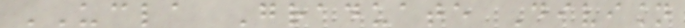UCLA Graduate Division
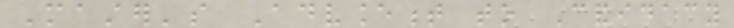Master's Advancement to Candidacy
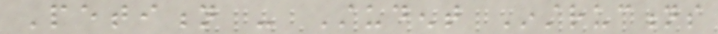Petition - Student Instructions
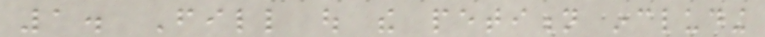1. Fill out the petition including
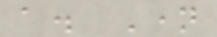a. Name
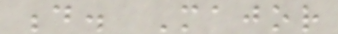d. Major
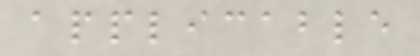applicable
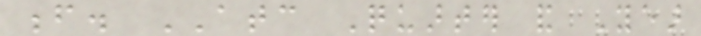f. ATC Quarter and Year
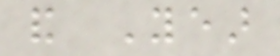and Year
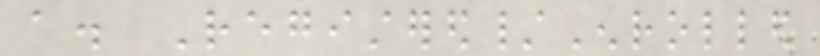a. Registered/Enrolled
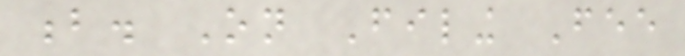b. On Filing Fee
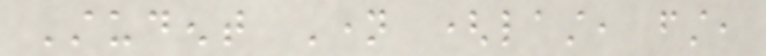Student Name (last, first,
